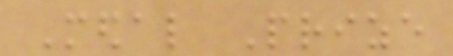Medal Prize
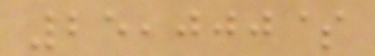25,000$
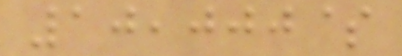10,000$
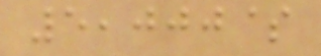5,000$
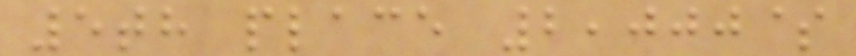5th place 2,000$
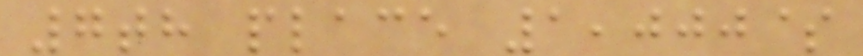7th place 1,000$
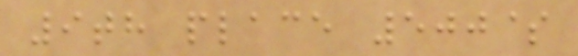9th place 500$
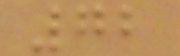72
